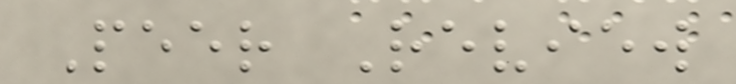Peer Review
